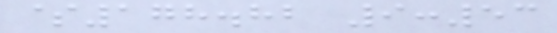$178.82 9:53
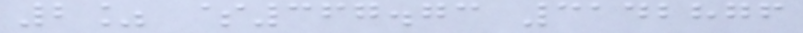2% $367.73 3142876
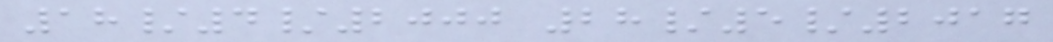18/4/2000 28/5/2017
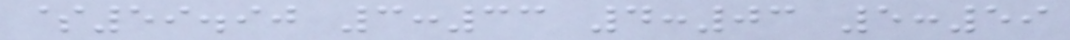$59.90 3:33 4:03 5:59
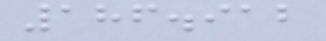186.912
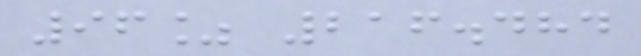96% 216.484
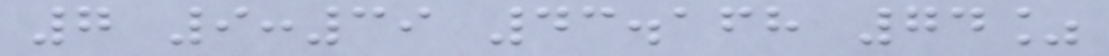7 9:39 43.168 74%
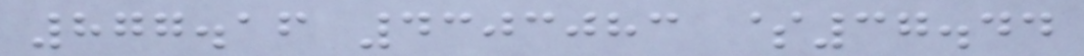877.16 4303083 $37.44
